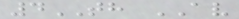4TH AV
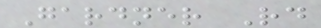Gardner Rd
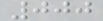000
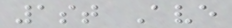1st Ave
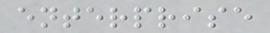enterprise
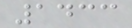1433
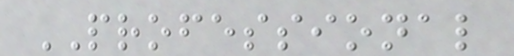PROFESSIONAL
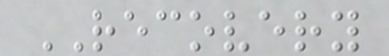RECOVERY
